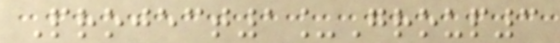Project1_Group3
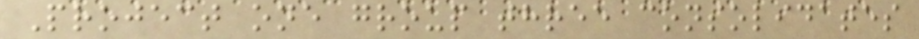Project one group three consolidates
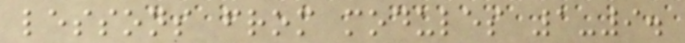lessons from modules 1-9.
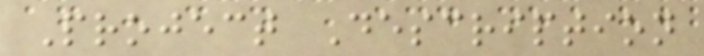Project Description
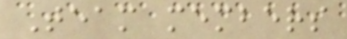Team members
